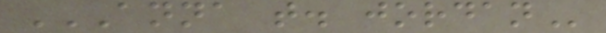ANNA T. JORDAN
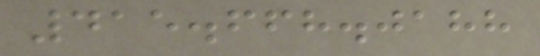415.668.0188
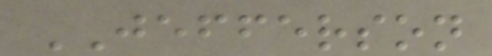JEFFERSON
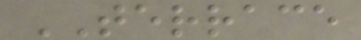TERRACE
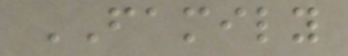FAMILY
